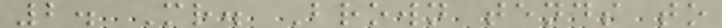2. Mr. Brown tends to
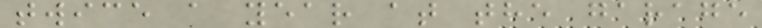twice a year at the garage
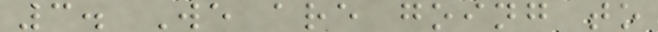3. We are going to
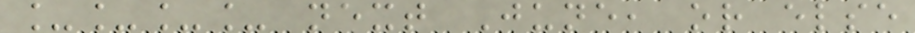____ next June, or else
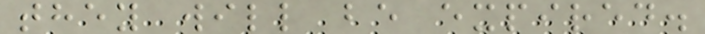they will be expired.
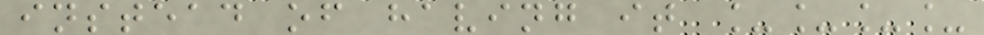instead of having it ____
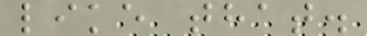like that.
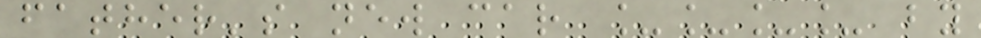father's new car ____ by
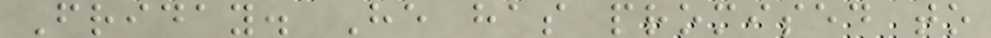Friday. He has promised to
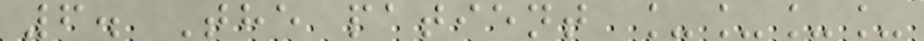6. The patient ____
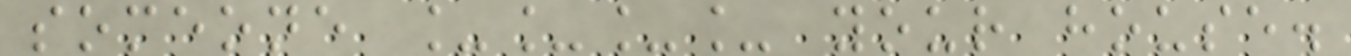someone ____ your house.
